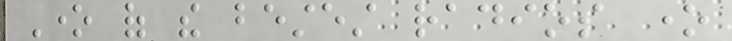One of the bestest radios one
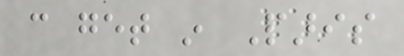can get in Paris
